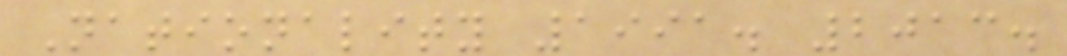Nationality 1991. 2013.
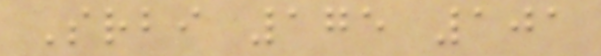Srbi 175 101
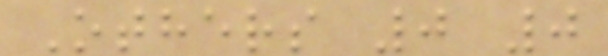Others 0 0
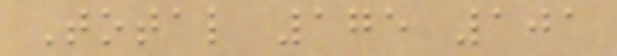Total 175 101
